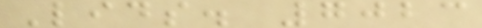Lids. 7023
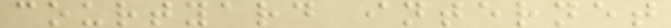courtyard internet
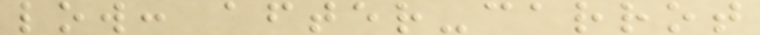low: after-carrot
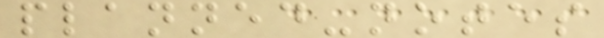planned-notes
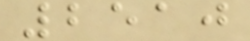2510
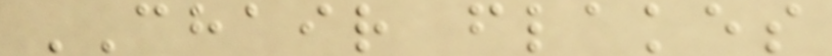CHAIR flakes
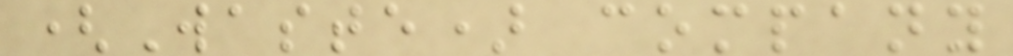(Waste) company
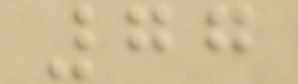77
